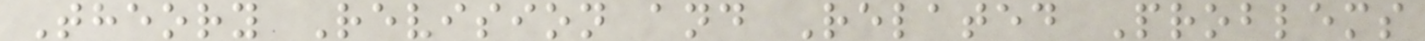Theory Revision and Related Problems
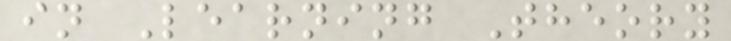in Learning Theory
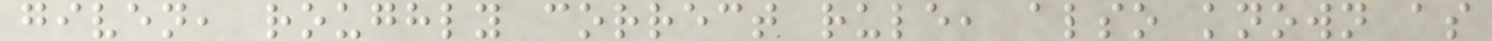given, roughly correct rule, also known as
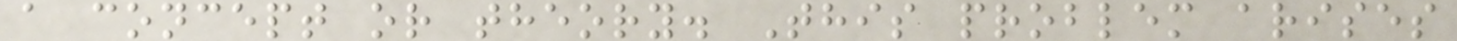a concept or theory. This problem arises
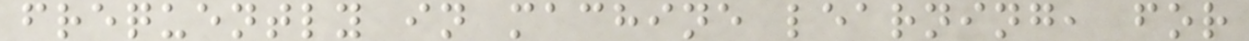frequently in machine learning, for
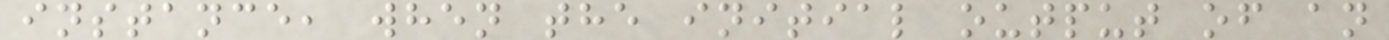instance, when the initial output of an
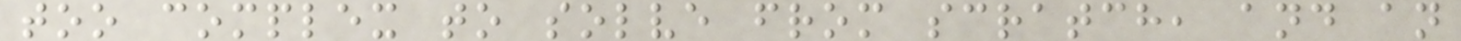too complex to solve from scratch, and an
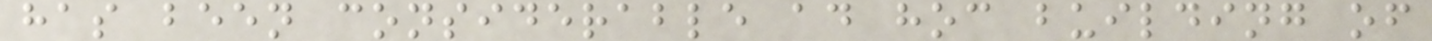has been considerable ad hoc building of
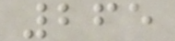265
